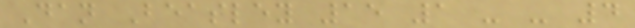Dan Beasley 15 1 - - 4
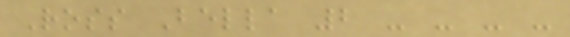Ross Bella 2 - - - -
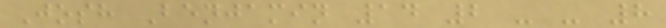Josh Benjamin 14 2 - - 8
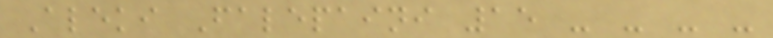Aleki Falepaini 15 - - - -
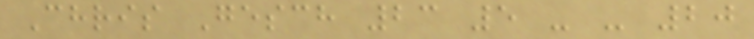Chris Gesch 23 5 - - 20
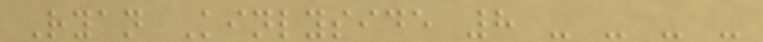Ryan Kinlyside 8 - - - -
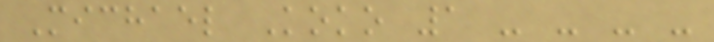Michael Koko 1 - - - -
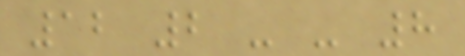12 2 - - 8
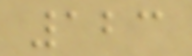123
